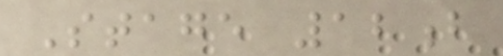Stage 12b
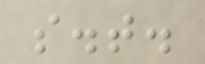s.t.
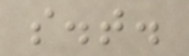s.t.
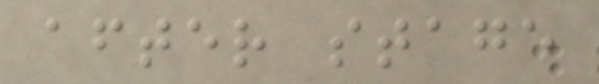after stage
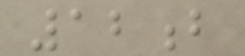12b
